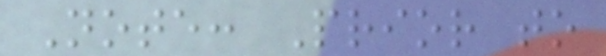Note: Prior to
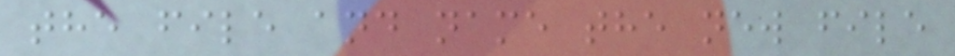the file and name the new file
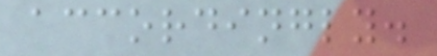accordingly.
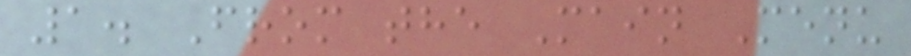1. From the Main Menu
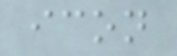icon
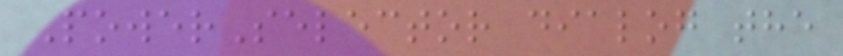PowerSelector dialog the
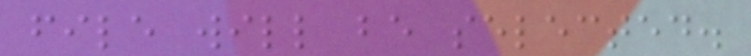file will be selected.
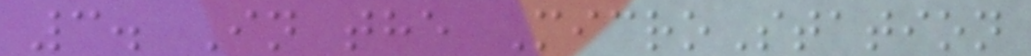3. In the MicroStation
